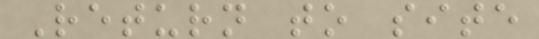Return to site
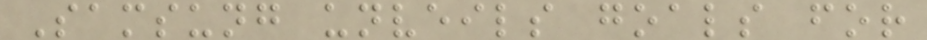Samsung unveils goals for
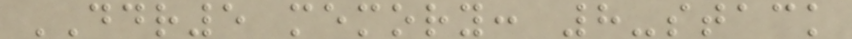DDR5 memory: 8-stack
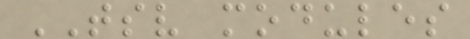TSV modules
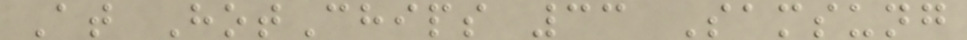At HotChips 33 Samsung
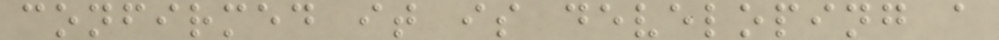confirmed it is developing a
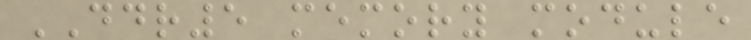DDR5 memory module
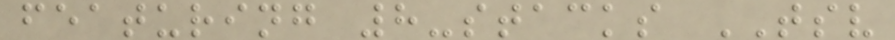featuring 8-stacks TSV
